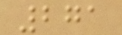271
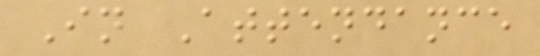In Attendance
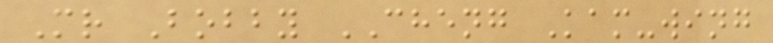Mr Bobby CHENG Kam-wing
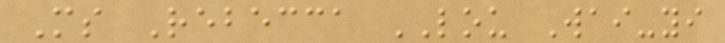Ms Rebecca LOU Wai-yi
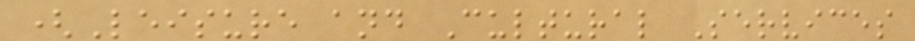(Leisure and Cultural Services
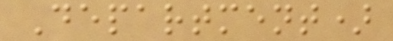Department)
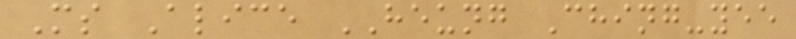Ms Alice HEUNG Ching-yee
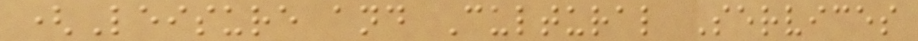(Leisure and Cultural Services
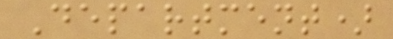Department)
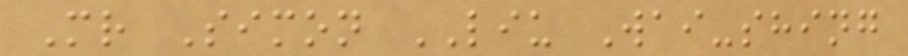Mr Simon LIU Wai-shing
